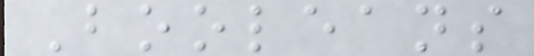Booleans
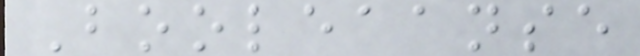Booleaanse
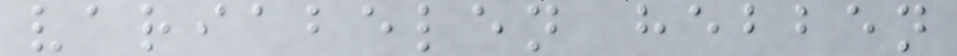variabelen hebben
